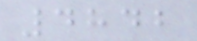4842
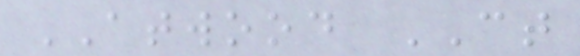ATWOOD CT
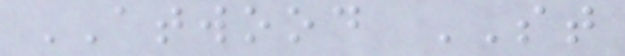ATWOOD ST
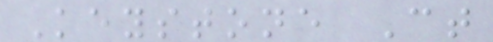Keystone Ct
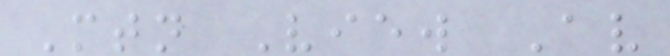Mtn View Av
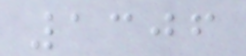1306
